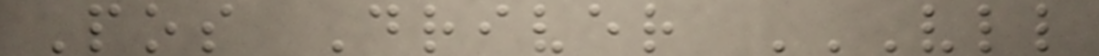Pos Driver VLL
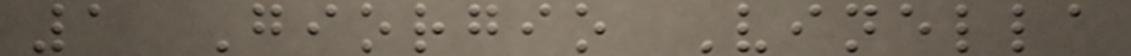1 Giorgio Vinella
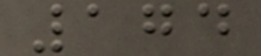174
